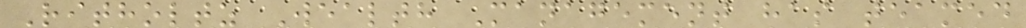Ritholtz Wealth Management has teamed
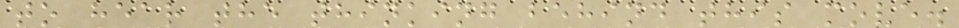to hear the thinking behind this move.
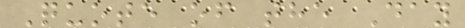Quote of the Day
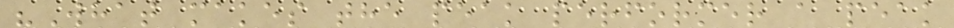"What makes the peak performer a peak
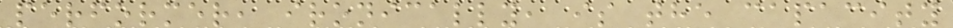performer, ironically, is the capacity
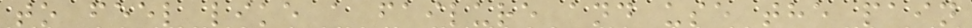to feel like a failure and use the pain
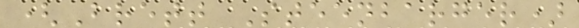(Brett Steenbarger)
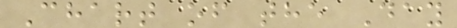Chart of the Day
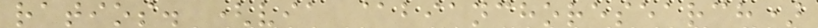ratios. (via @bianchoresearch)
